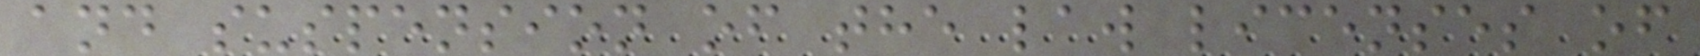and suspension of the law licenses of
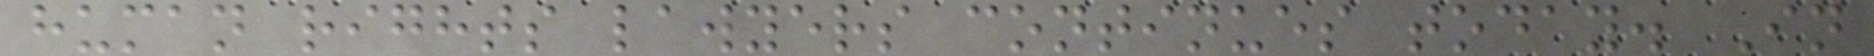human rights lawyers continues today. In
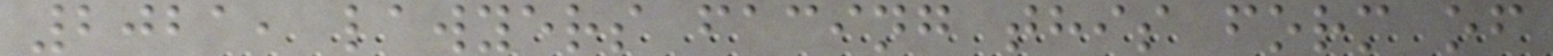2021, lawyers facing this form of
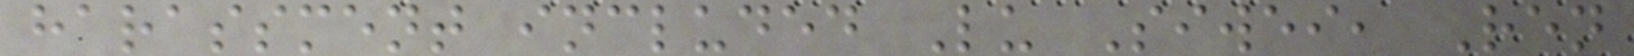harassment included Lu Siwei, Ren
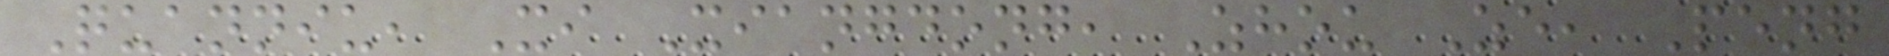Quanniu, Xi Xiangdong, Zhou Ze, Peng
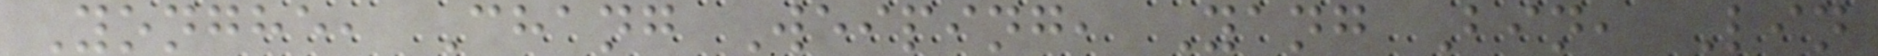Yonghe, Chang Weiping, Yang Bin, Lin
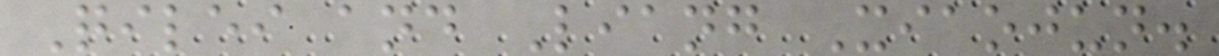Qilei and Liang Xiaojun.
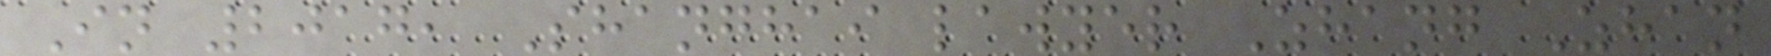In 2017, Shanghai lawyer Zhang Zhan
